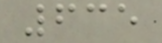635
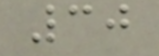30
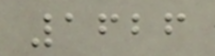1626
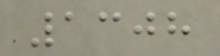1308
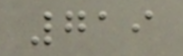719
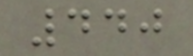440
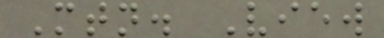Mtn. View
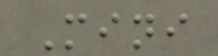Mini
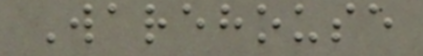Warehouse
